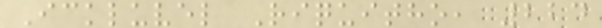Ickluvel Riquitho, 224
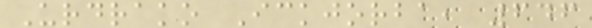Urdrako Ickjorba, 646
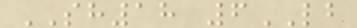SH18 6LB
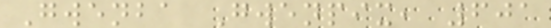Gwenba Gwenpix, 601
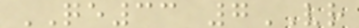QE33 7VR
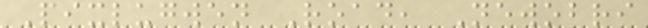Pixlugwen Road, Newobri
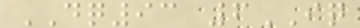DQ93 6IQ
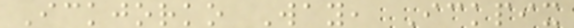Ickjorko Way, Ickpix
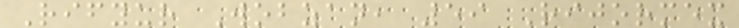Rifyur Wobzan, 59 Rijormex
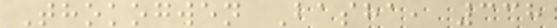Thokogwen Basha, 338
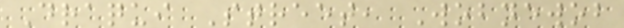Draqui Street, Wobnewob
